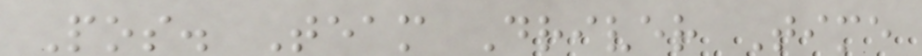Pos. Team Driver Time
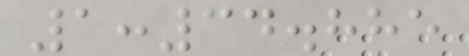1:34.885
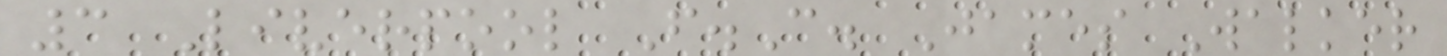3 Liverpool F.C. James Walker
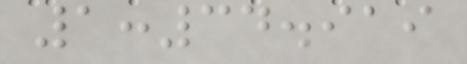1:34.919
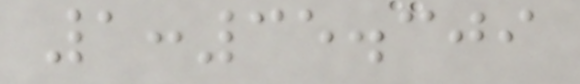1:35.309
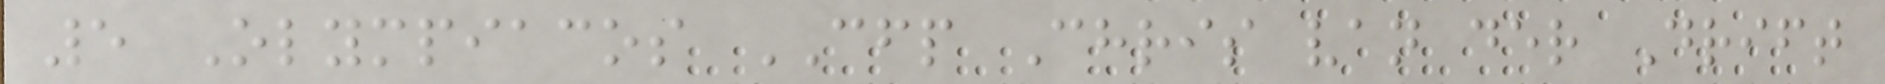5 Olympiacos CFP Chris van der Drift
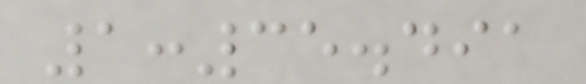1:35.491
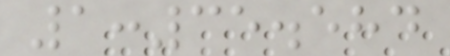1:35.584
